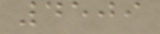4509
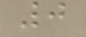0
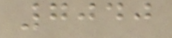7040
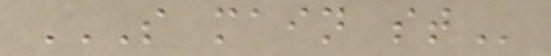S MAIN ST
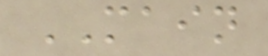MAIN
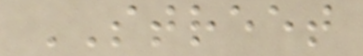STREET
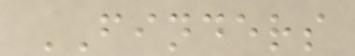FINDERS
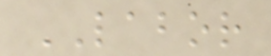LABOR
